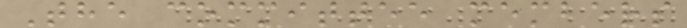The committee members
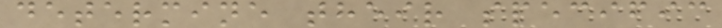determine their specific
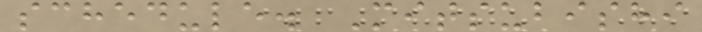schedule. Mitsubishi
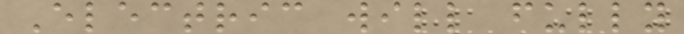Electric will fully
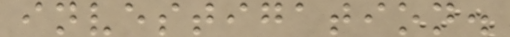investigation.
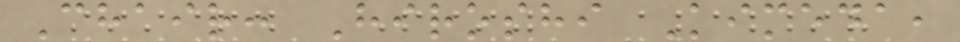Chair: Hiroshi Kimeda,
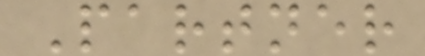Partner
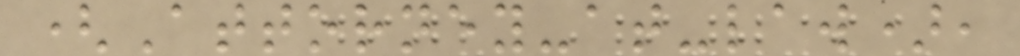(Attorney-at-law),
